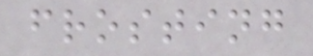frosting
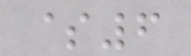$6
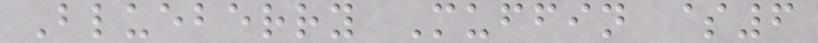Blueberry Muffin $6
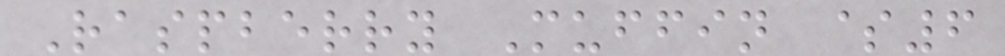Raspberry Muffin $6
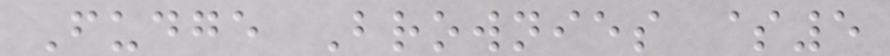Fudge Brownies $5
